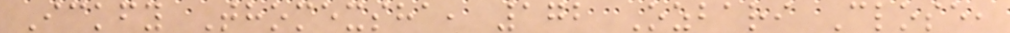Ickfy Thomexsha, 172 Ozbari Close,
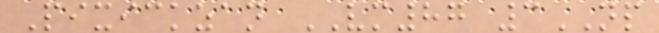Pixickzan VM87 3NP
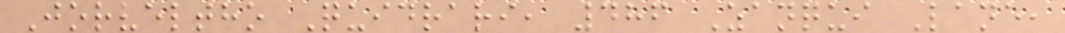Jorveltho Quidrari, 486 Zanqui Lane,
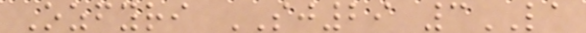Ozfyri SJ29 3LA
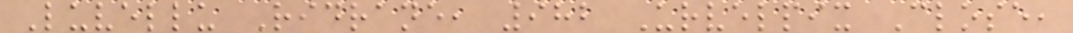Luvellu Ridrane, 982 Urvelpix Close,
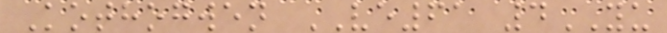Kothogwen VE61 4YU
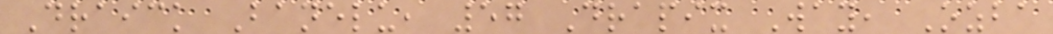Draick Banelu, 57 Drapix Way, Ozba
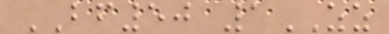BF50 1ZZ
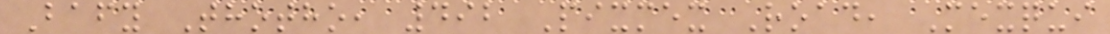Bafy Thotho, 492 Pixmex Road, Mexqui
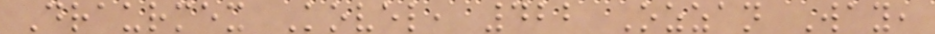Draurmex Kovel, 422 Ozzan Way,
